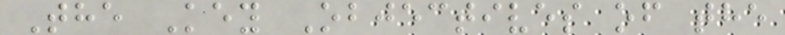The Key Objectives of the
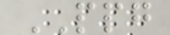PPG
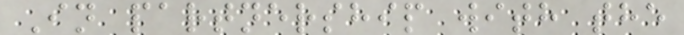In partnership with the
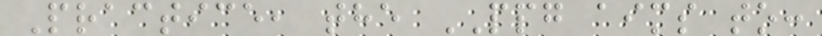Practice, the PPG aims to:
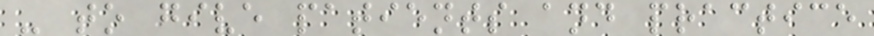- to give patients and practice
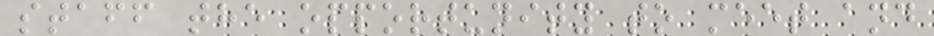staff the opportunity to meet and
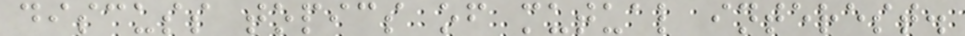discuss topics of mutual interest.
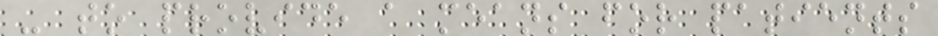- to provide a means for patients
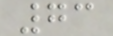73
